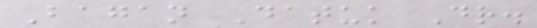Bagan Datuk Dr.
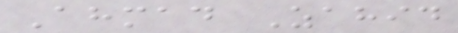Ahmad Zahid
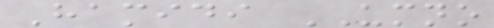Hamidi UMNO
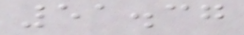51.37
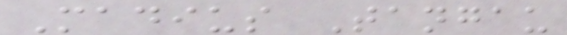Madius Tangau
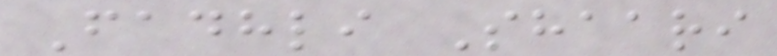Fadhli Shaari
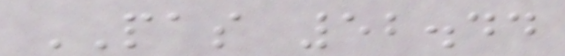PAS 52.44
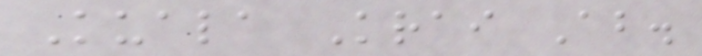Kuala Krai Ab.
